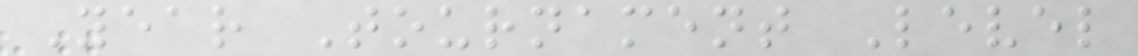Year Tournament Level
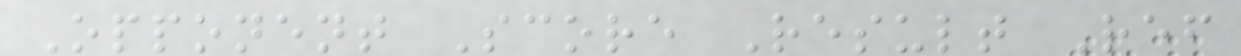Opponent Score Result Ref
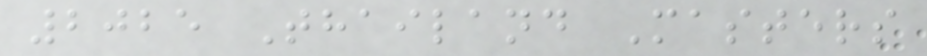2025 Thailand Masters
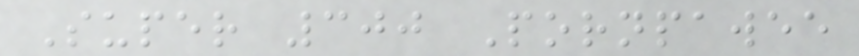Super 300 Pornpawee
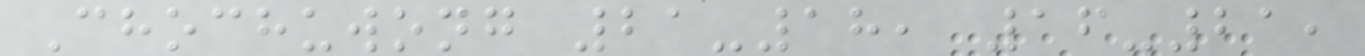Chochuwong 21-18, 16-21,
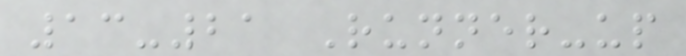13-21 Runner-up
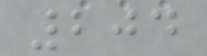204
